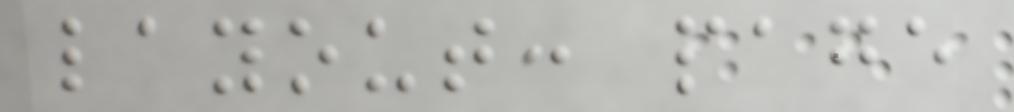layout: page
